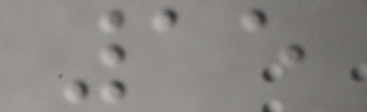15
